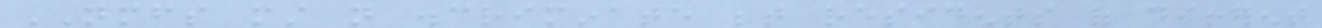NMFS must not discriminate between residents of different
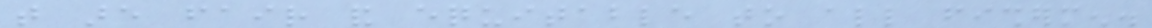that are fair and equitable to all fishermen.
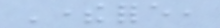Therefore,
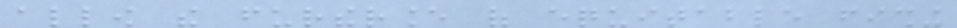allow the furtherance of equitable fishing
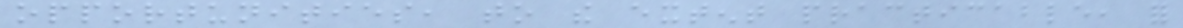opportunities, to the extent practicable, for
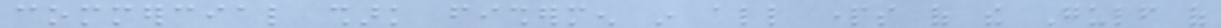commercial shark fishermen in all parts of the Gulf of
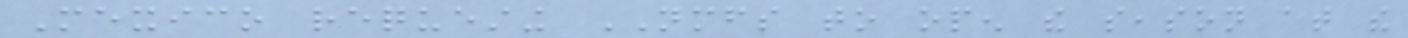Mexico requesting NMFS to open the season at the
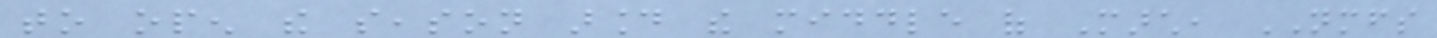to open the season around the middle of March, NMFS
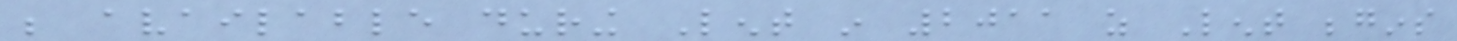be available during Lent in 2011 as Lent begins
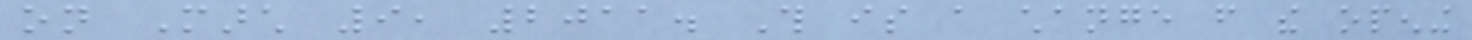on March 9, 2011. This is a change from the opening
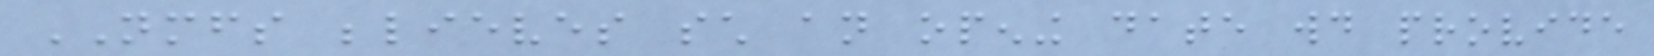NMFS believes such an opening date would provide
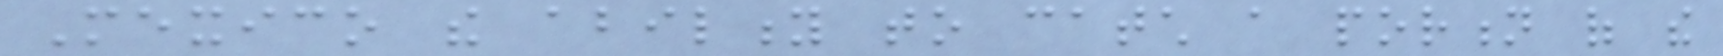Mexico the ability to catch a portion of the
